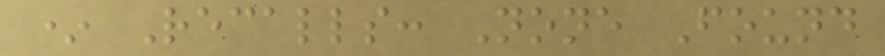* Recalls: None Found
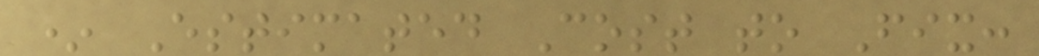* Estimated Cost to Fix:
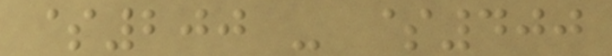$200 - $400
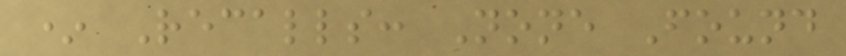* Recalls: None Found
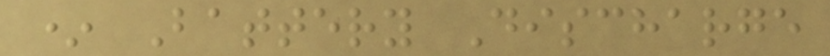* Battery Discharge
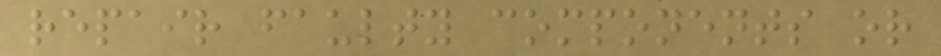repair faulty components or
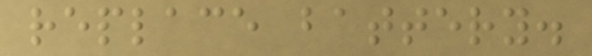replace battery.
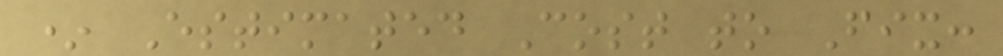* Estimated Cost to Fix:
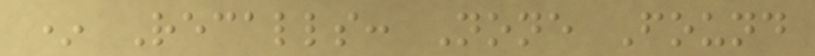* Recalls: None Found
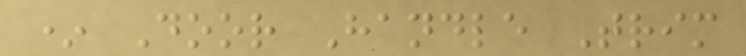* Door Handle Trim
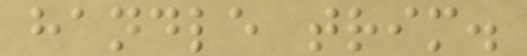handle trim.
